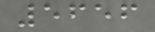5656
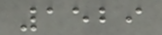1529
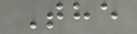The
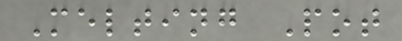Melting Pot
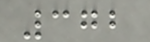372
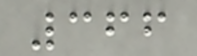366
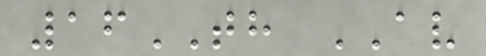16TH AV
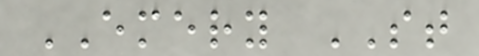EMERY ST
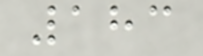183
